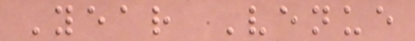Year Venue
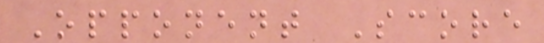Opponent Score
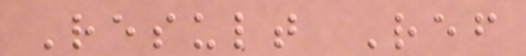Result Ref
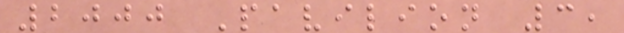2000 Pavilion 3,
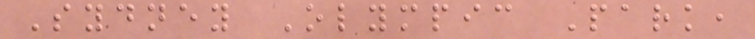Sydney Olympic Park,
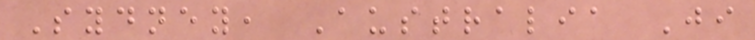Sydney, Australia Ji
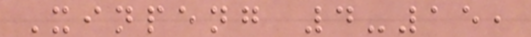Xinpeng 4-15,
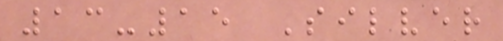13-15 Silver
